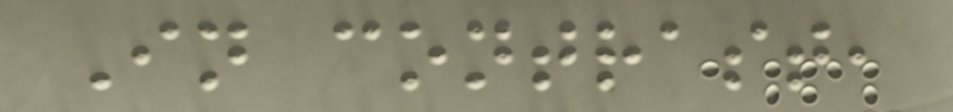In contrast,
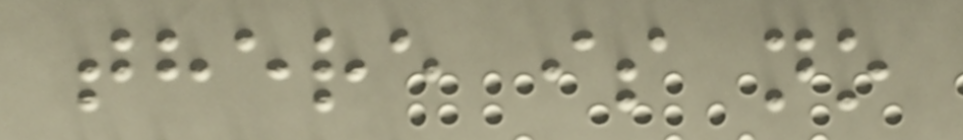there is no
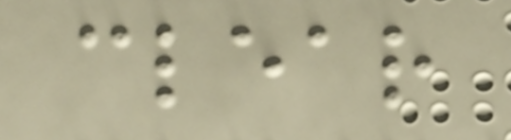clear
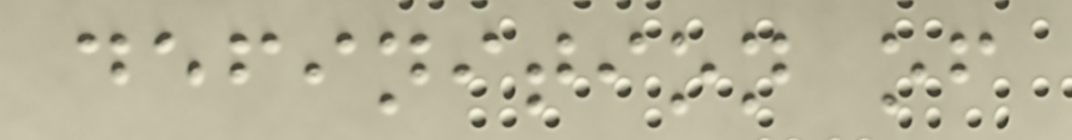definition of
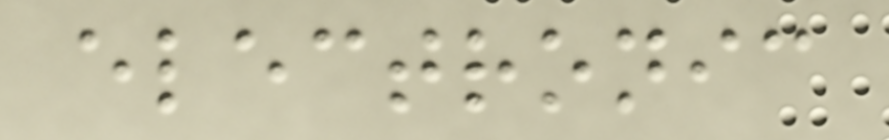electronic
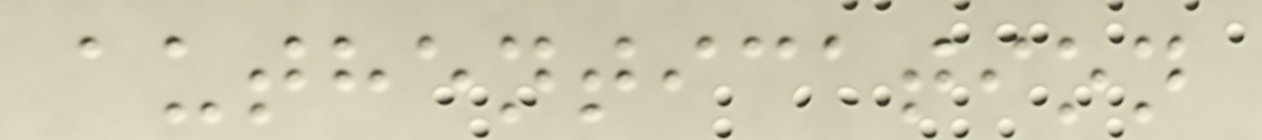authentication
